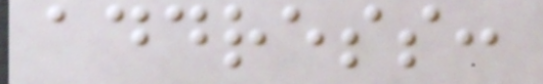address:
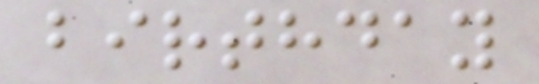birthday
